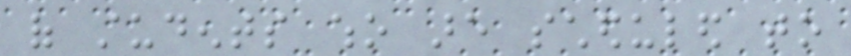of students who are scheduled to
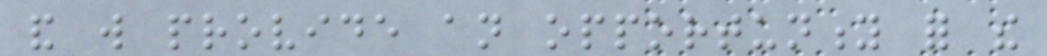and will provide an opportunity for the
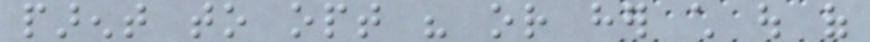parent to opt his or her child out of
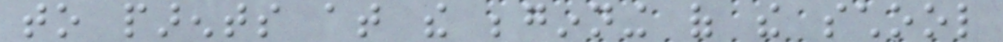to parents at the beginning of the school
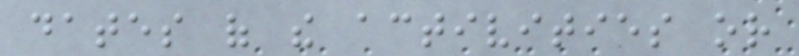dates of the activities or
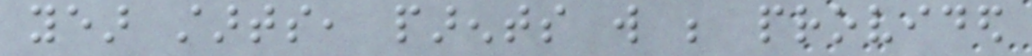year starts, parents will be provided
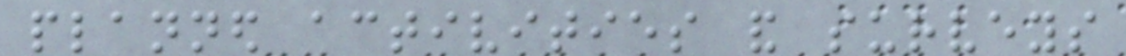planned activities and surveys
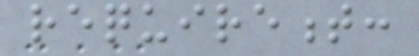requirement:
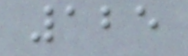125
